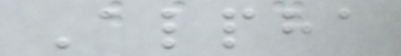Alpha
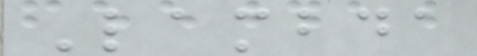Lambda
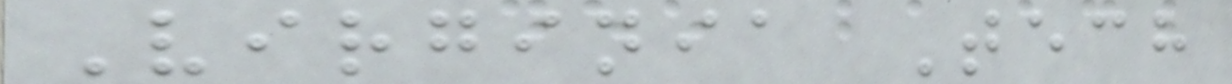Virginia Tech
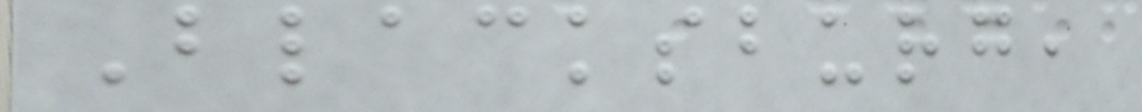Blacksburg,
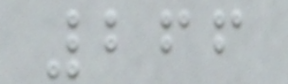266
